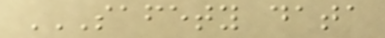SAFETY DATA
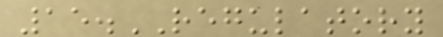15.REGULATORY
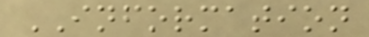INFORMATION
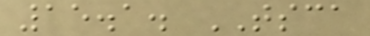15.1. TSCA
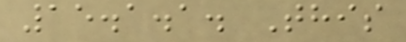15.1.1. This
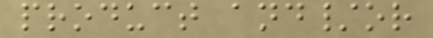product and/or
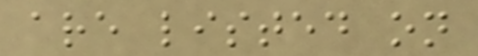are listed on
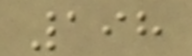198
